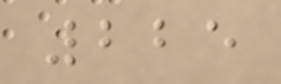225
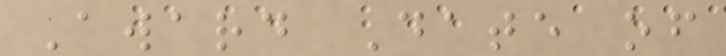Award Date of
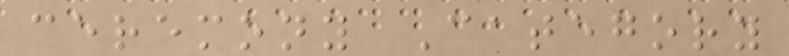ceremony Category
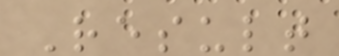Result
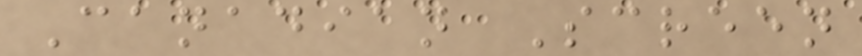Canadian Screen
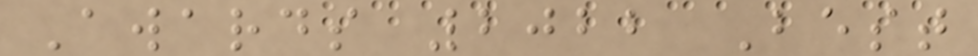Awards 2022 Best
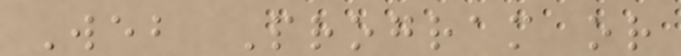Web Program or
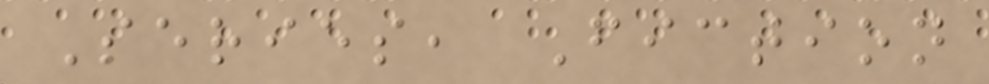Series, Fiction
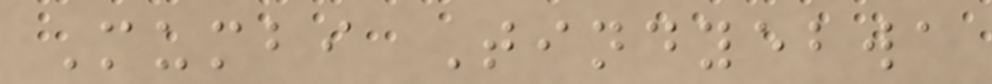Mumbi Tindyebwa
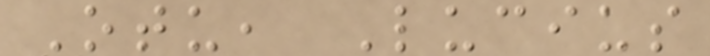Otu, Lucius
